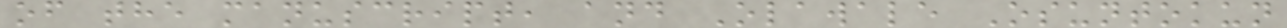of the manuscript, and Olawale Osuntokun
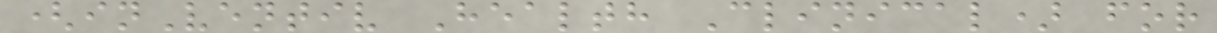(inVentiv Health Clinical) for
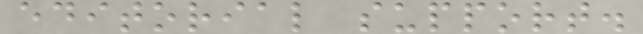editorial support.
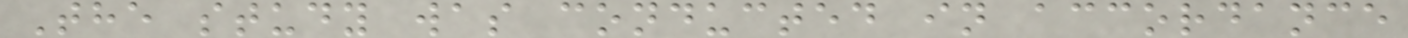The study was conducted in accordance
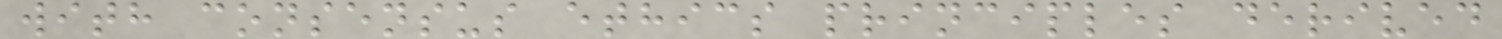with consensus ethics principles derived
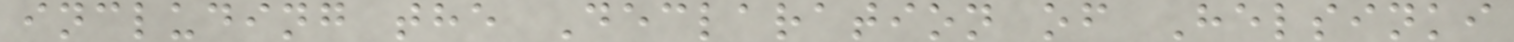including the Declaration of Helsinki
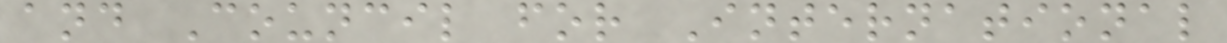and Council for International
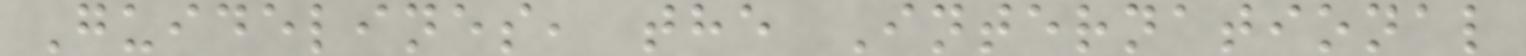Guidelines, the International
